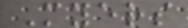Myers
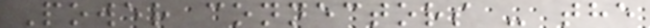Power connectors - the
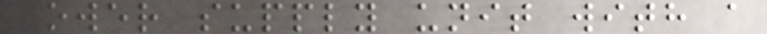power supply unit with a
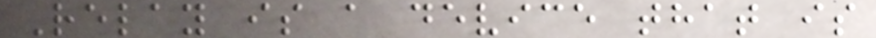Relay is a device that is
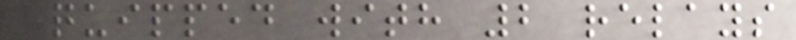equipped with 2 relays
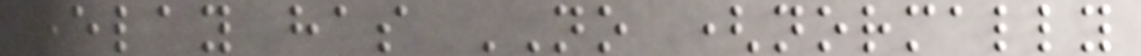relay has NO (normally
